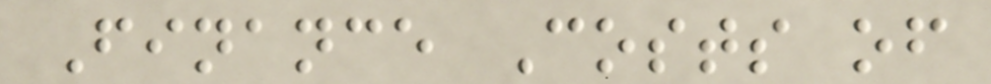Finance Costs of
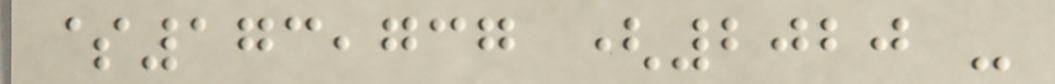$173,737 (2020 -
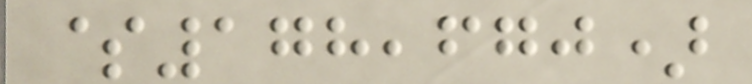$178,670)
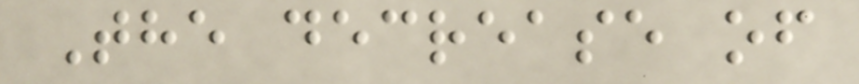The decrease of
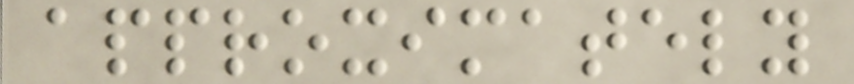approximately
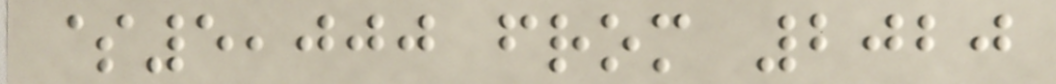$5,000 from 2020
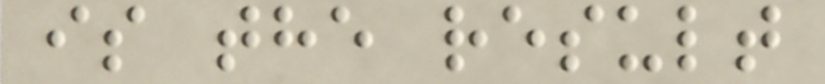is the result
